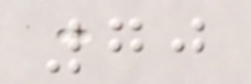70
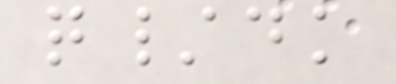q/dk
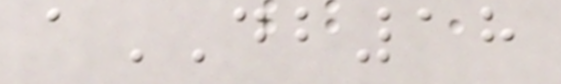aDB18
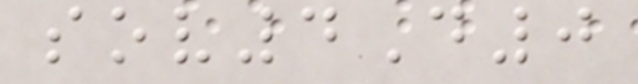sov4D0
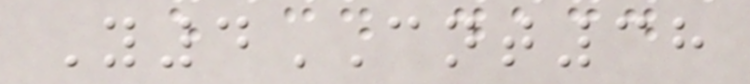Y4CNT38
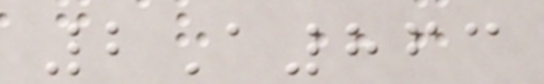2A863
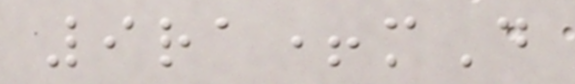9ra+mD
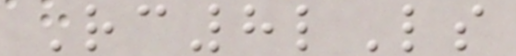Rc8lLs
